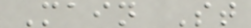Main St
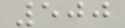500
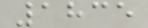1835
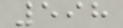598
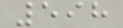598
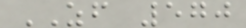ZF 570
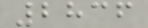2836
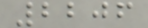2206
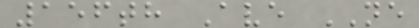156th Ave NE
